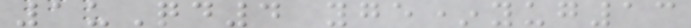1uQd4 yge*yug13
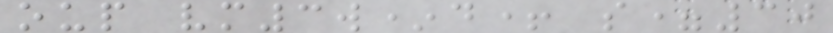oup vm3w*d+ s=30
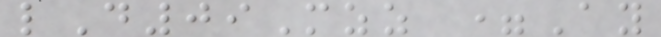lD09Mzz =Ay
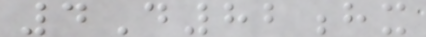4D82hx
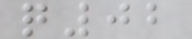q02
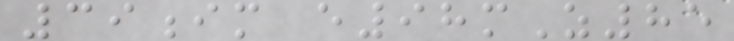39im e98mZ85
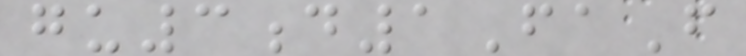gu3d1FaF
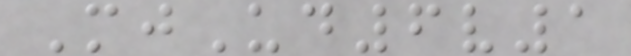MjUd6v1
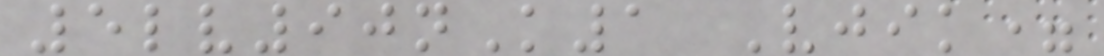5lv90nK1 Vjik=
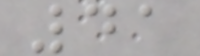41
